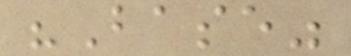"Base"
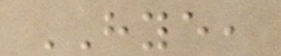HYE,
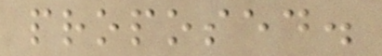proposed.
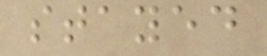stayed
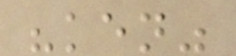"ken"
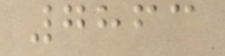7863
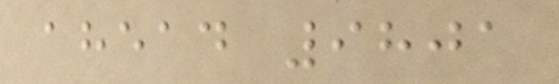ahead 9801
